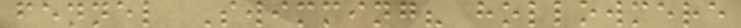fennel Swimming? hollowmere
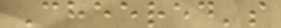Cheered's
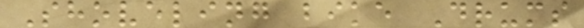Shoveling bike Drums
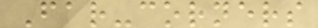Far-corners
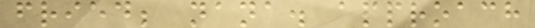fried; nana. approach
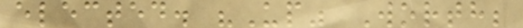elected. "Up" Worth;
